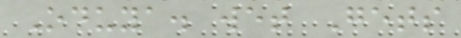Oduya. wet Gets
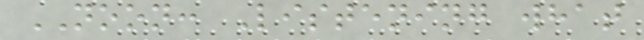NOON: Listening what
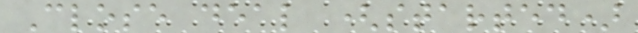Close deal (started)
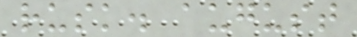rusk. august
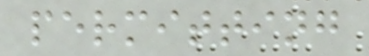permitting
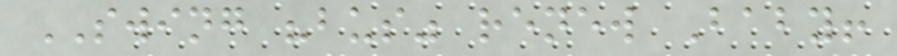SWING "bus" renew Baby!
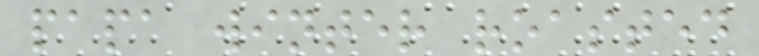papa winter roasted
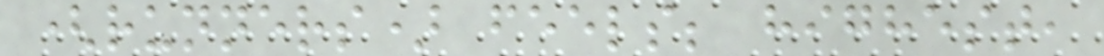(runners) feels; highest,
